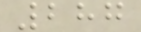287
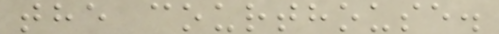the courthouse.
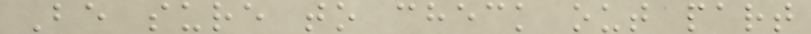Be sure to check out part
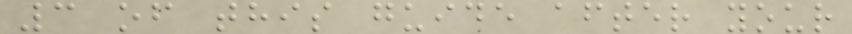3 of this guide after your
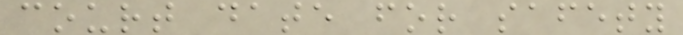court date for safety
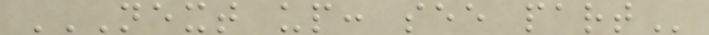NEXT UP: SEE PART
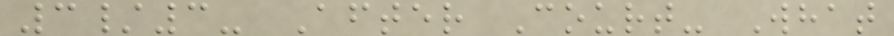3/3- After Court- What
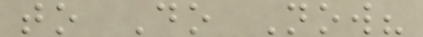to Do Now?
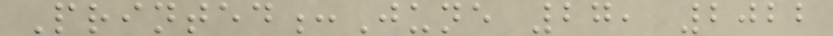Printed:June 27, 2022
